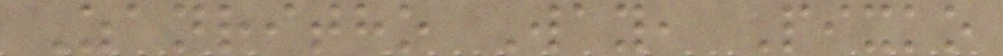Zanritho Way, Pixko
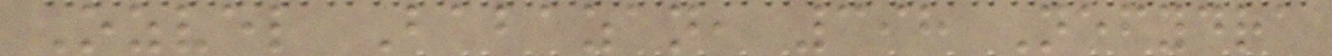Ozvel Babazan, 398 Nefydra
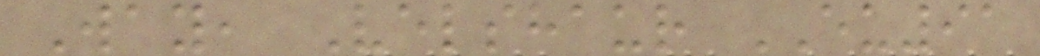Way, Velshaur EU91
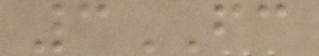3FC
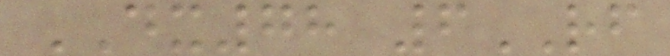DX78 6RF
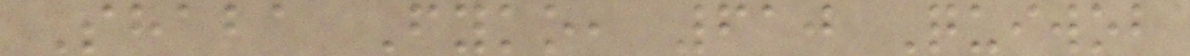Shaba Fyko, 610 Quiwob
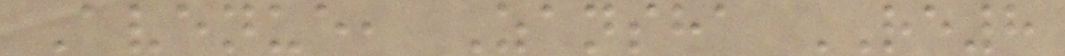Avenue, Zansha RE8
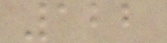122
